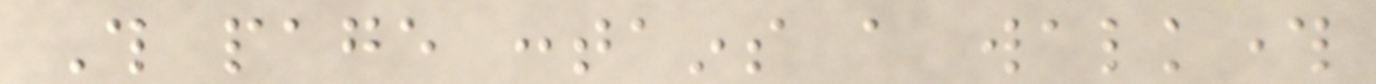This page contains a walkthrough
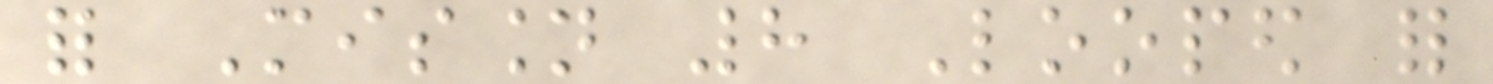for Mission 8 Looped for
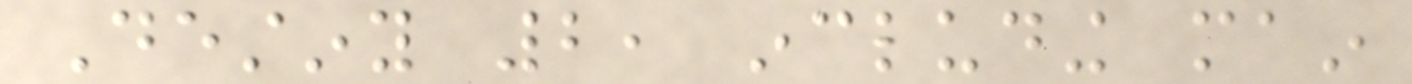Destiny 2, including main
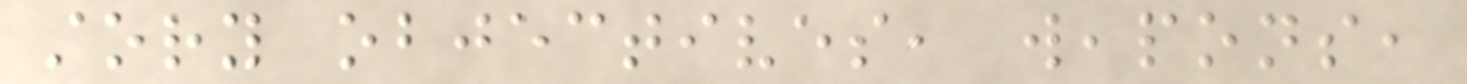story objectives, weapons,
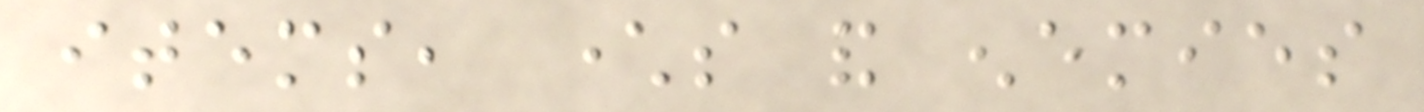items, characters and enemies
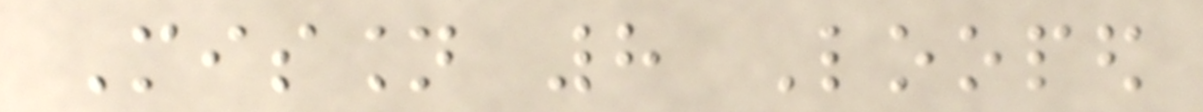Mission 8 Looped
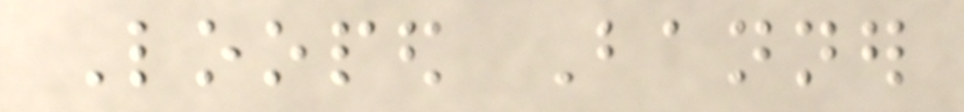Looped Banner
